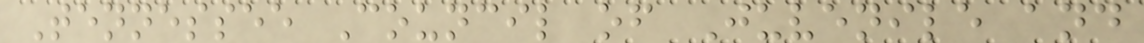Tennessee Council of Juvenile and
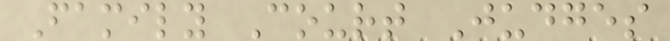Family Court Judges
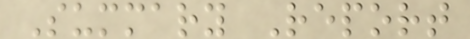Summary Report
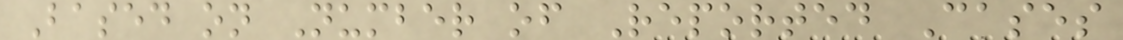Based on Number of Reported Cases
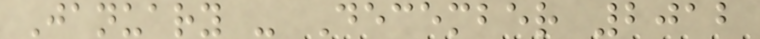January - December 2012
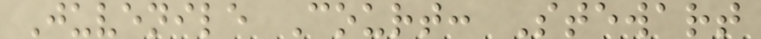Juvenile Court: Stewart
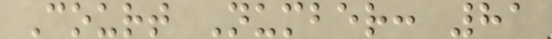Court Number: 81
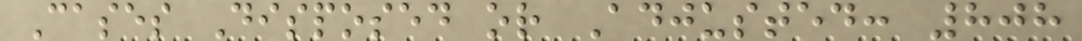Cases Disposed or Adjusted: 808
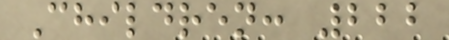Children: 222
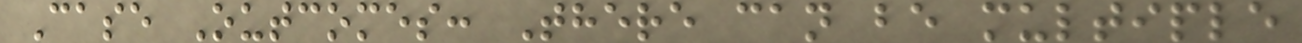Case Outcomes: There can be multiple
